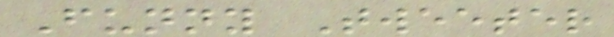Funny Tweeter
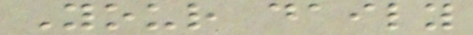Your daily
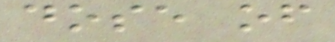dose of
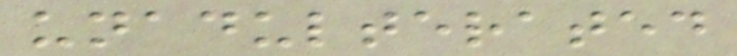unadulterated
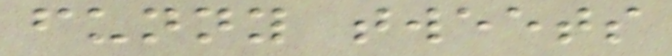funny tweets
